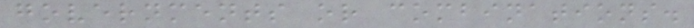governments or combinations.
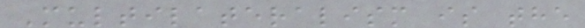Multilateralism is the
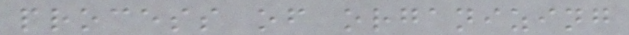process of organizing
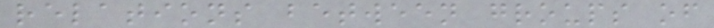relations between groups of
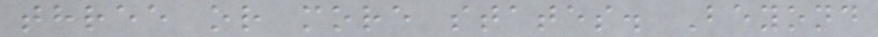three or more states. Beyond
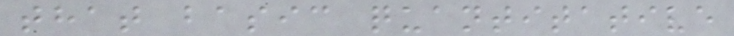that basic quantitative
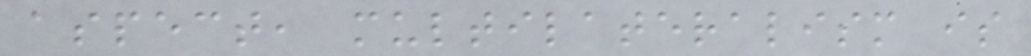aspect, multilateralism is
